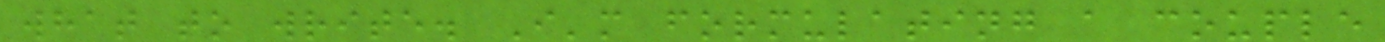what to write. I'm formulating a couple
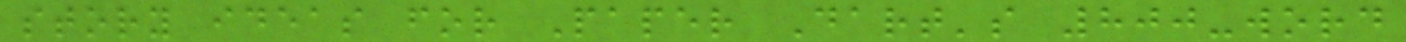story ideas for Paper Dart's 800-word
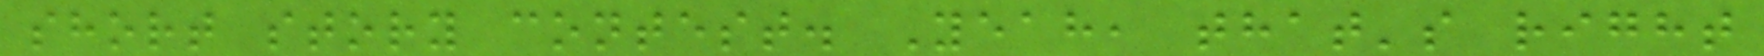short story contest. Yeah, that's right
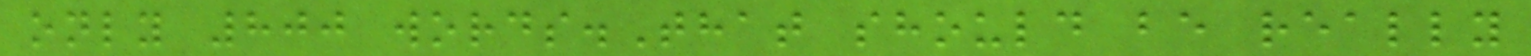only 800 words.That should be really
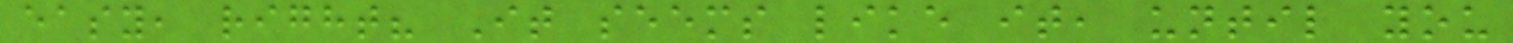easy, right? It seems like it, until you
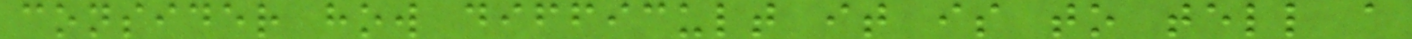consider how difficult it is to tell a
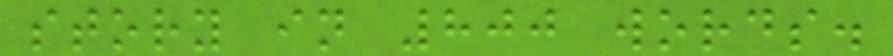story in 800 words.
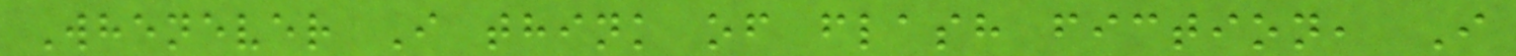Whenever I think of flash fiction, I
